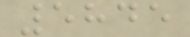5845
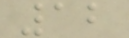12
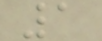1
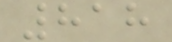818
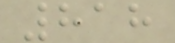818
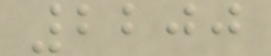2200
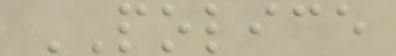POLICE
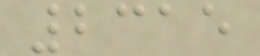2315
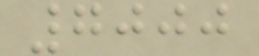7000
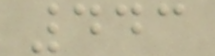443
